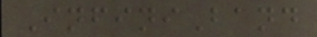InfiniBand
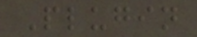Plugin
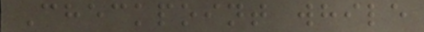Checkpoint while
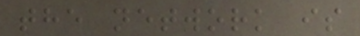the network is
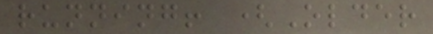running! (Older
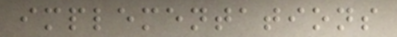implementations
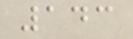143
